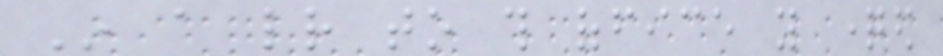In a letter to this office you questioned
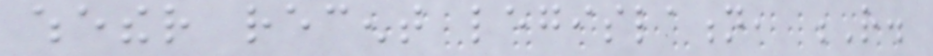whether recent legislation, R.
